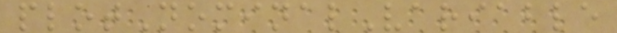plotNominalVariable
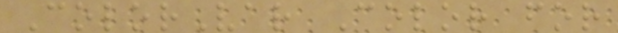ColorVar Color for
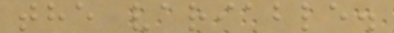the variable.
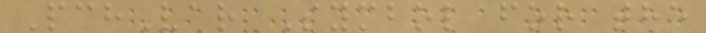PchVar Symbol for the
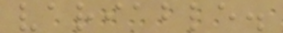variable.
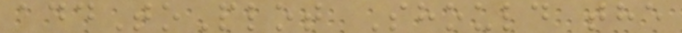addToPlot Should the
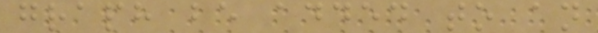graph be added to an
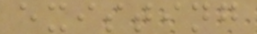existing
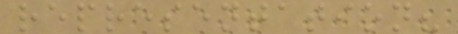representation?
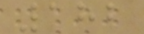182
